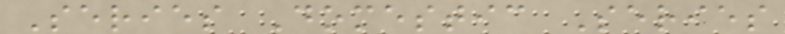Series Domestic Series
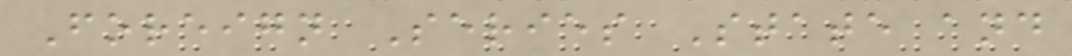Foreign Series State and
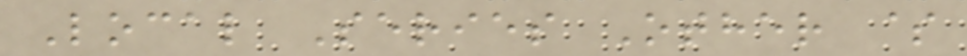Local Series Other $
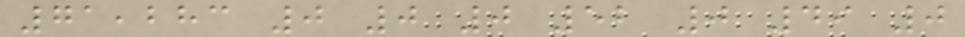71,283 0 0 0 52 0 49 0
